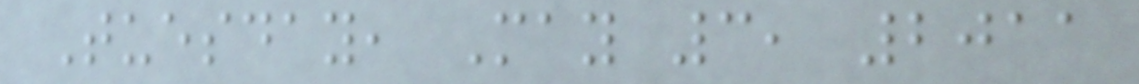Tuesday, May 3, 2011
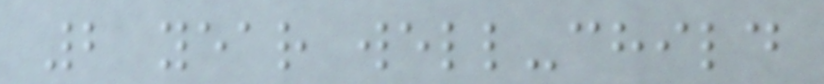2 year well-child
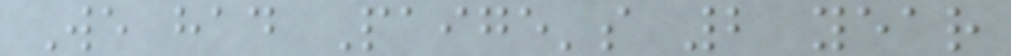We had Paige's 2 year
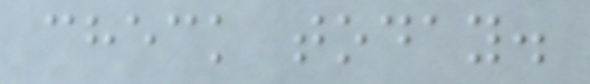check today.
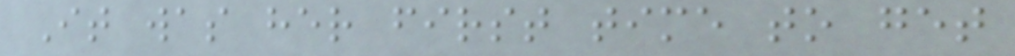It was her first time to get
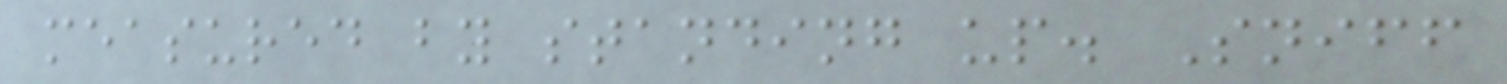measured by standing up. Sniff
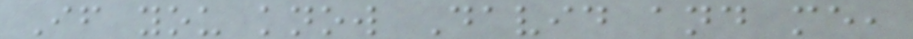If you know David and me,
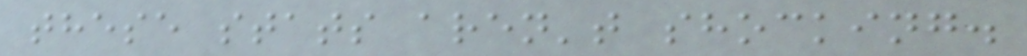these stats aren't shocking.
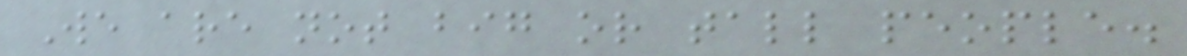We are not big or tall people.
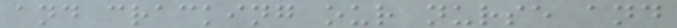and cracking our nurse and
